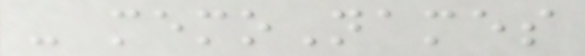- memoNames
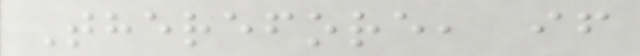Therefore, if
